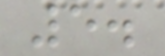5.
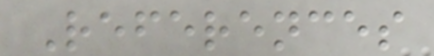References
